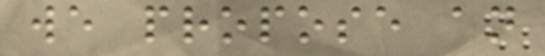we propose an
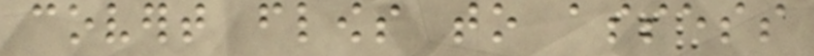covert flows to assess
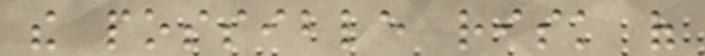the possible risk of
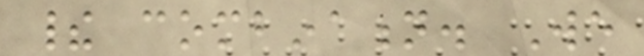their combination. We
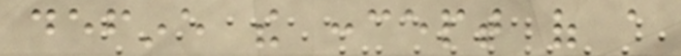define the concept of a
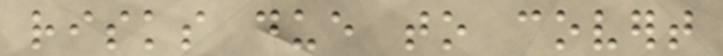risks due to covert
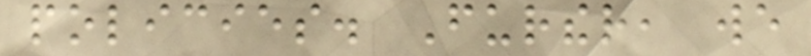policies. Further, we
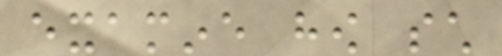examine how such
